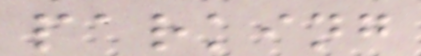parking
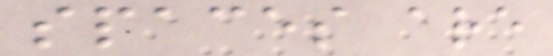spaces are
